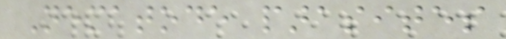Nematode parasites
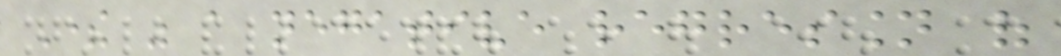There was a negative regression of
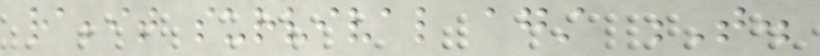rabbit survival against T.
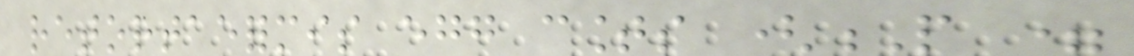retortaeformis egg counts (P =
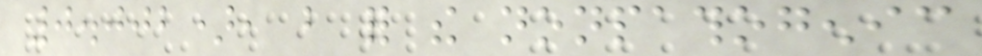0.002), but for the nonpathogenic
